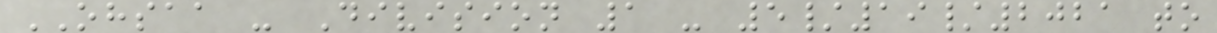OHSAA - Division 1 - 5/19/2021 to
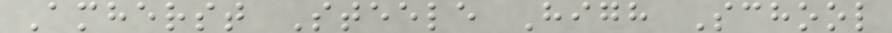Amherst Steele High School
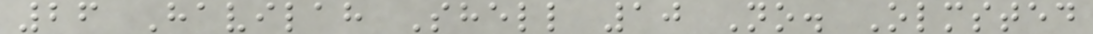26 Havilah Shell 10 No. Olmsted
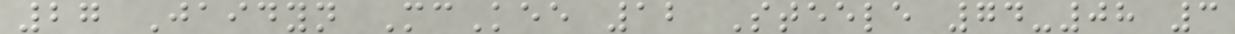27 Jaidyn McKee 12 Steele 74-08 3
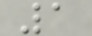1
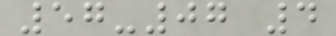57-07 4
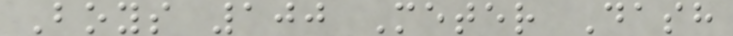Boys 100 Meter Dash
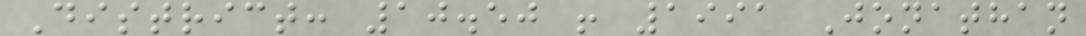District: 10.50 ! 1991 Jonathan
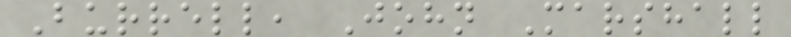Burrell, John Marshall
